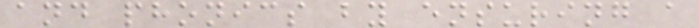and phonics by ensuring a
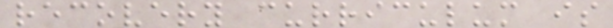recovery curriculum is
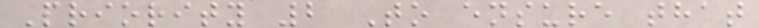Priority 2 To ensure that
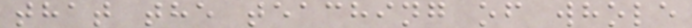that the teaching of whole
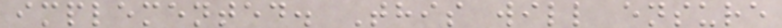implemented. This will ensure
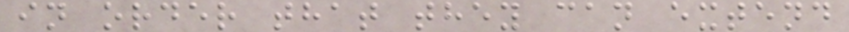in order that they can extend
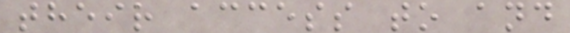their access to and
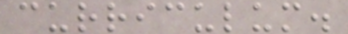curriculum.
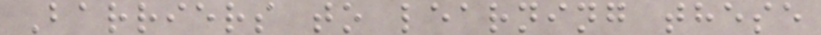Barriers to learning these
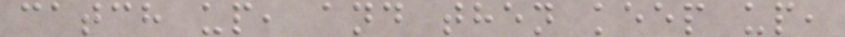catch up, and then keep up,
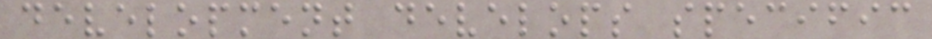development develops specific
